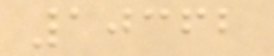10362
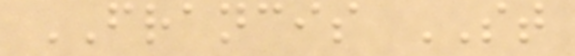FRANCIS ST
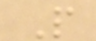P
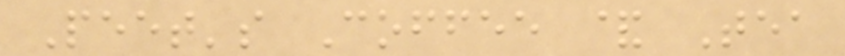Peet's Coffee & Tea
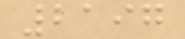2197
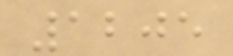1205
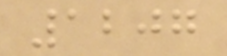1207
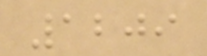1209
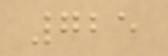725
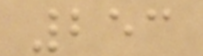253
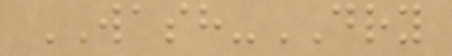WASH-DRY
